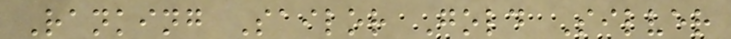Ranking Sailor Gold Silver
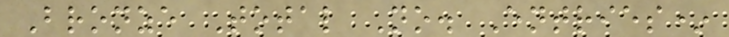Bronze Total No. Entries*
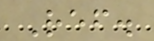Ref.
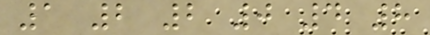1 2 2 0 4 8
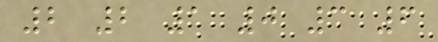2 2 1 0 3 6
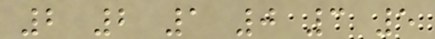2 2 1 0 3 5
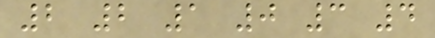2 2 1 0 3 4
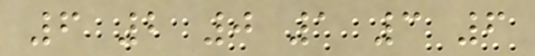6 2 0 1 3 6
